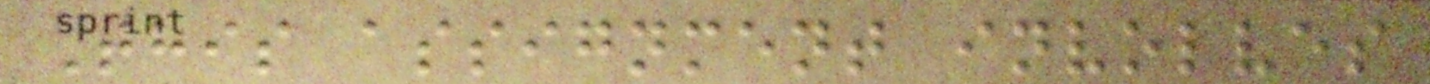This assignment involves
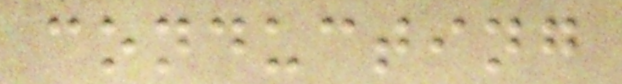conducting
